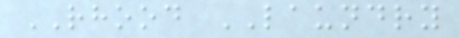RHOOD LAUNDRY
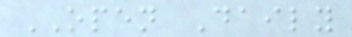OPEN Daily
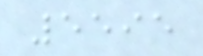5595
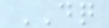DQ
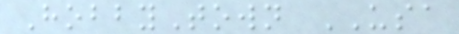HobbyTown USA
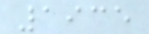1935
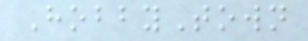HobbyTown
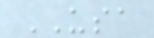USA
